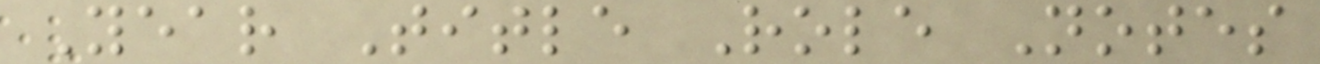Year Title Role Notes
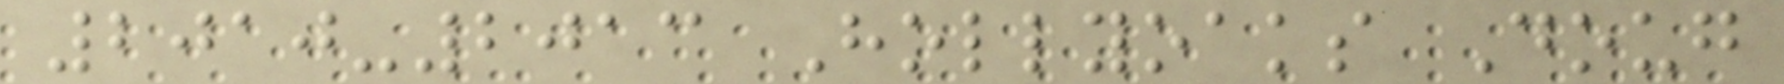2010-2013 Hollyoaks Doug
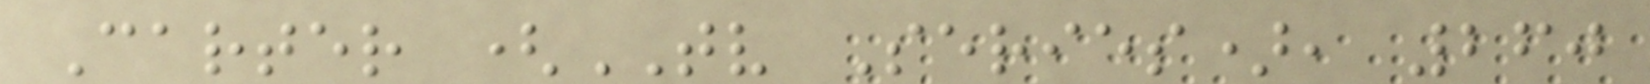Carter (TV Series), 260
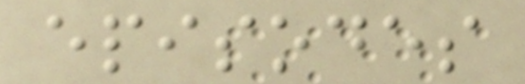episodes
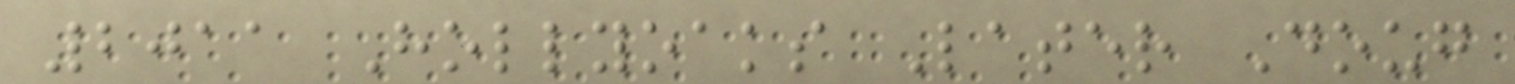2011 Hollyoaks Later Doug
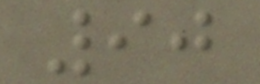90
